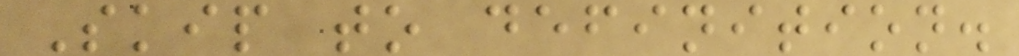Skip to definition.
